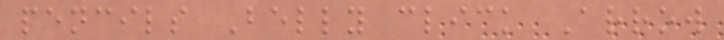pencils Belly click Arrow
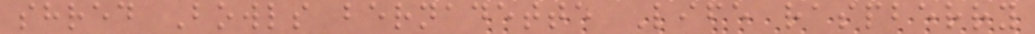shred Bowls bernadette Life raspberry
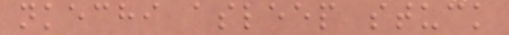nkechi asleep stuck
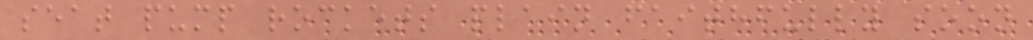seat pump rockets plain faithfully soon
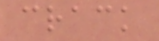crack
